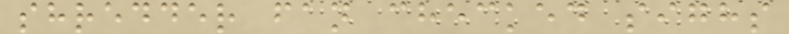shredder fan checked sighs
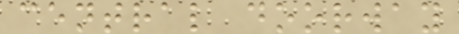central doorway
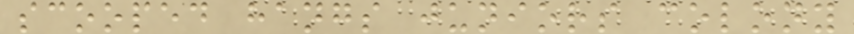scooped hangs juniors colony
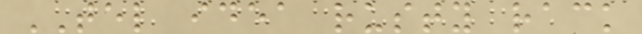TEL idea rusty rack
